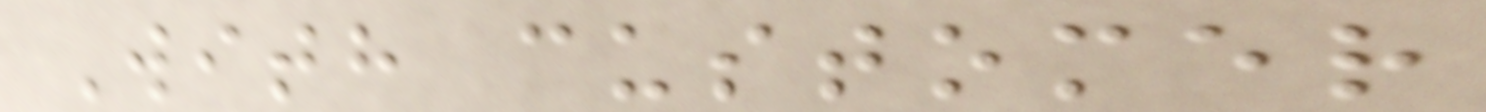With customer
